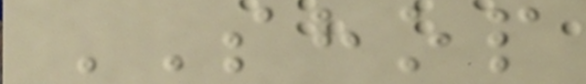SHOP
